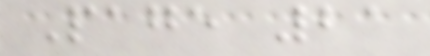Page 21
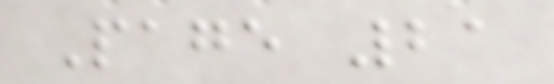Page 21
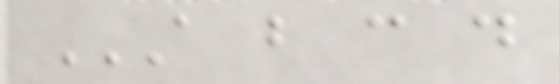A B C D
